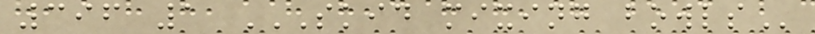396 1 SKID MIXING BOWLS
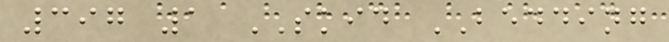397 1 SKID BEDDING
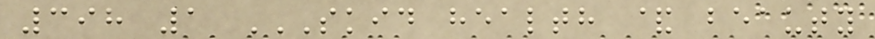398 1 SKID HEALTH & BEAUTY
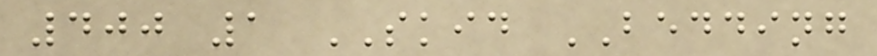400 1 SKID BEDDING
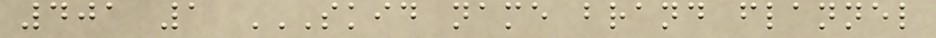401 1 SKID NAME BRAND FLANNEL
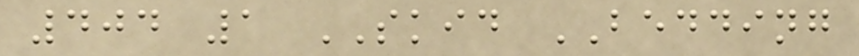404 1 SKID BEDDING
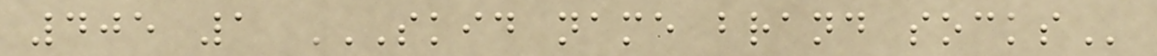405 1 SKID NAME BRAND SOCKS
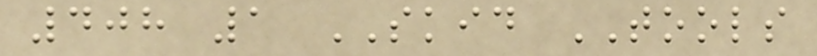408 1 SKID TOOLS
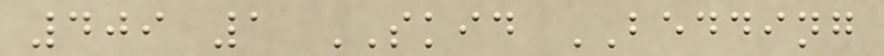409 1 SKID BEDDING
